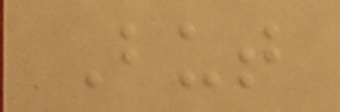But
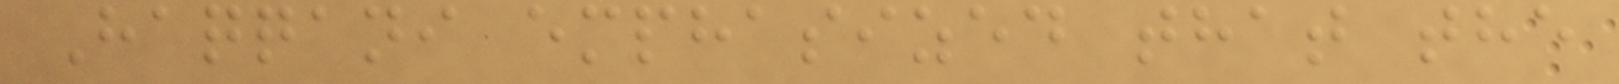Haqqani emphasized that the
